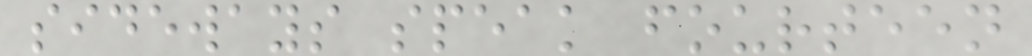sideways speak fourteen
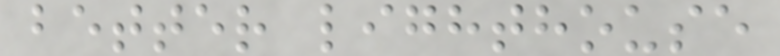better lighthouse
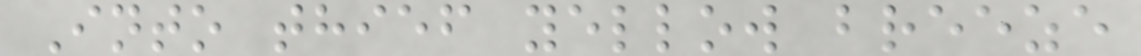Into thief yellow breeze
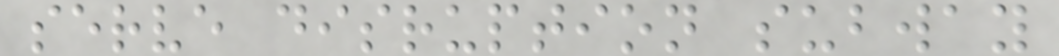serve disruption subway
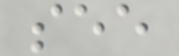see
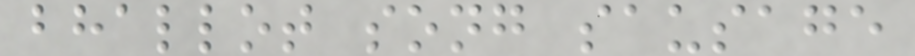bhallot song sausage
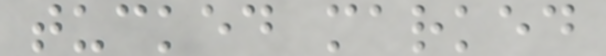tucked marked
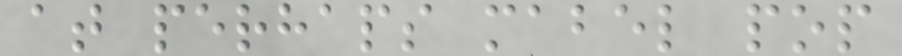at perhaps mabel pop
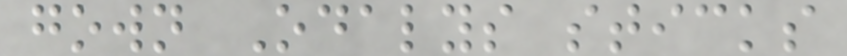gown Odalys sticks
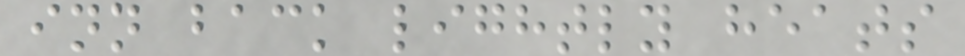inn back lightly heats
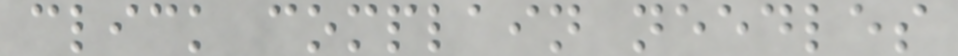click complain needles
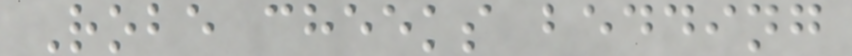Robe cheeks bedding
